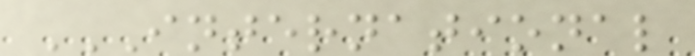INTERNATIONAL
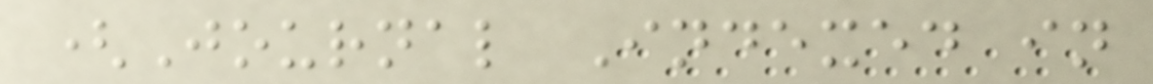(Journal Indexed in
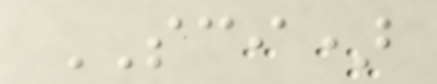SCI)
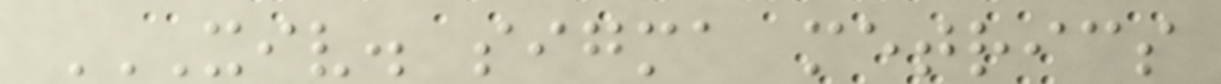XIV. SIGMA METRICS
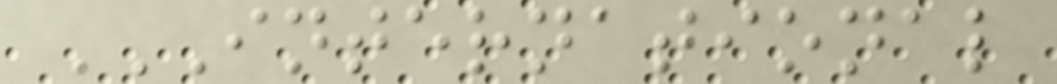INTERNATIONAL
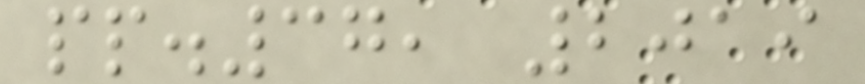pp.37, 2019
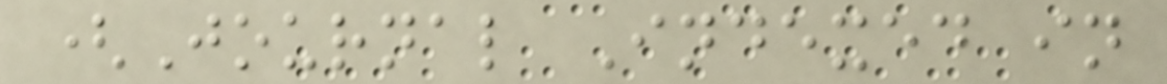(Journal Indexed in
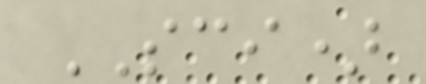SCI)
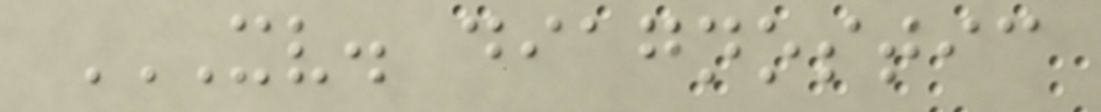XV. DIAGNOSTIC
